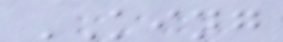KING
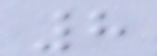8
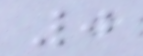0
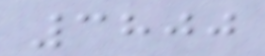3800
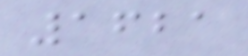1621
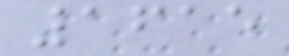1615
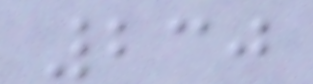230
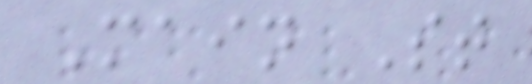Main St
